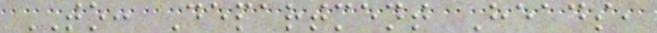TO: Department Heads,
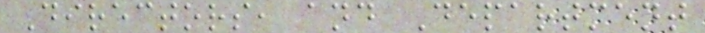Directors, and Department
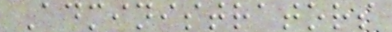Administrators
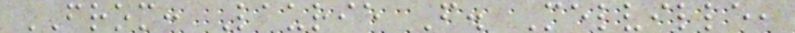FROM: Laurie F. Melville,
